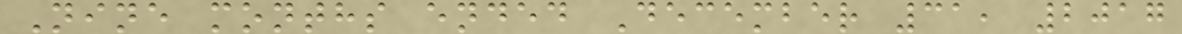Nine months ended December 31, 2017
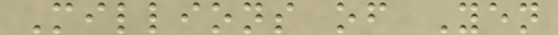Millions of Yen
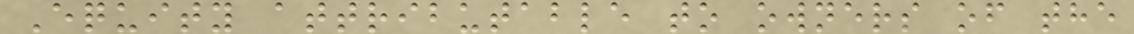Equity attributable to owners of the
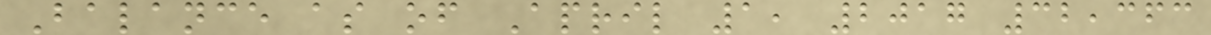Balance as of April 1, 2017 32,363
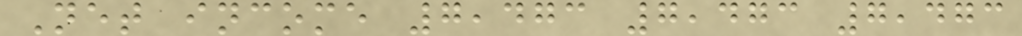Net income 7,473 7,473 7,473
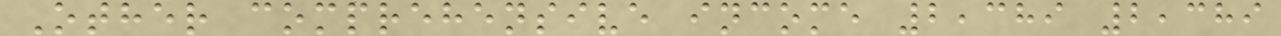Other comprehensive income 2,389 2,389
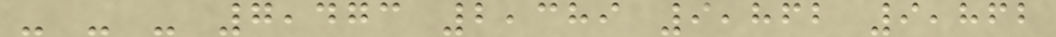- - - 7,473 2,389 9,862 9,862
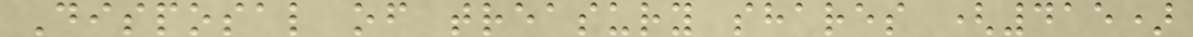Disposal of treasury shares (415)
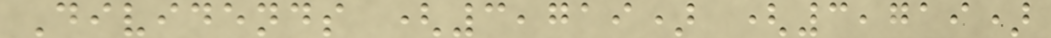Dividends (3,719) (3,719)
